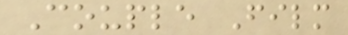Couple Film
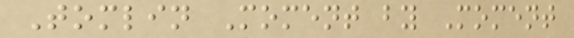Tomlin Moment by Moment
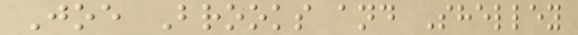Joe Brooks and Shelley
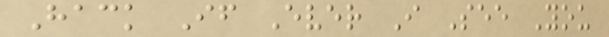Hack If Ever I See You
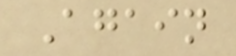Again
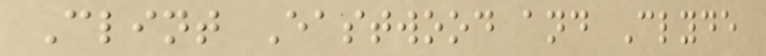Clint Eastwood and Clyde
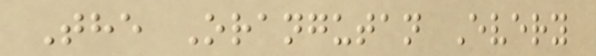The Orangutan Every
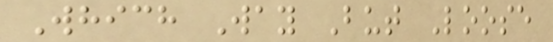Which Way But Loose
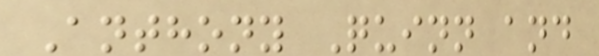Anthony Quinn and
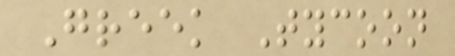Greek Tycoon
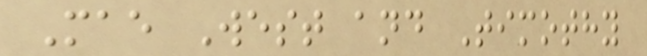Mae West and Timothy
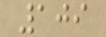109
